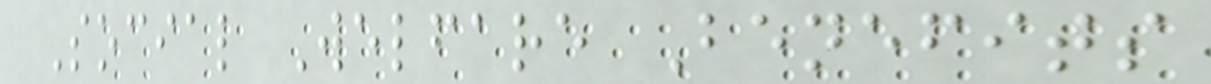Social Welfare Benefits
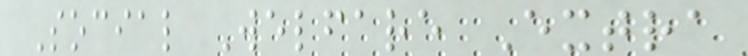Social Welfare Extra
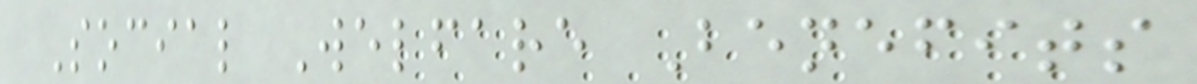Social Welfare Benefits
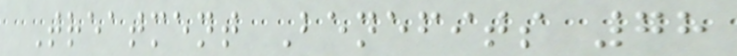Treatment Benefits 78
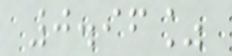0.96%
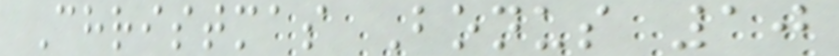Christmas Bonus 10
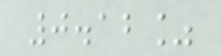0.12%
